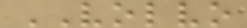VOLVO
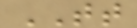TT
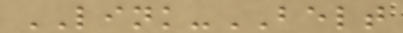LINK-BELT
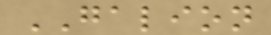GALION
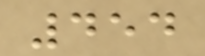454
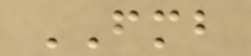FMB
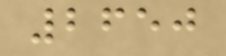2650
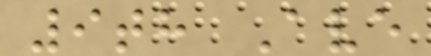9th Ave
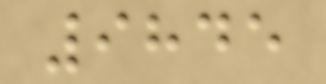9845
